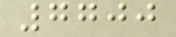7700
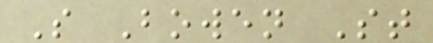S Bowen St
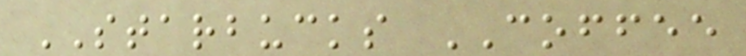STARBUCKS COFFEE
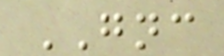GNC
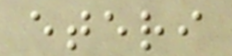eteri
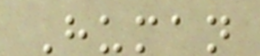Human
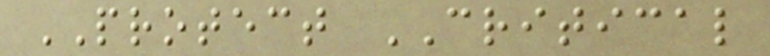PROTECT CRITICAL
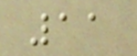11
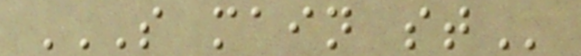S MAIN ST
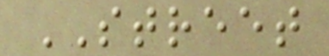STREET
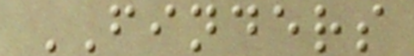FINDERS
